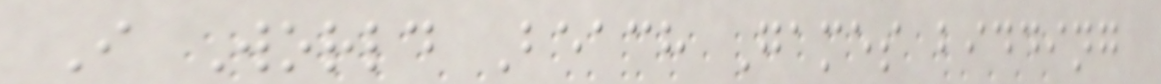I World Beach Games bidding
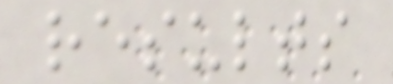results
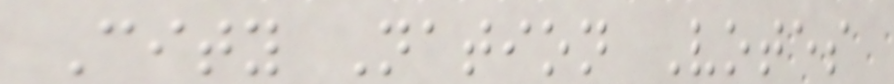City Nation Votes
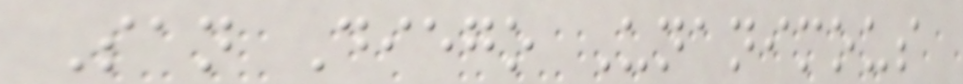San Diego Unanimous
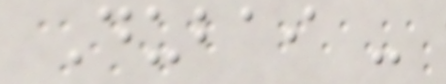Dubai -
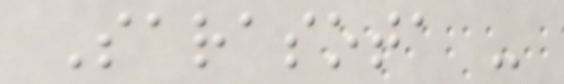Sarasota -
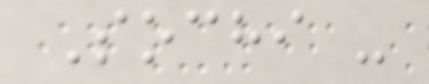Sochi -
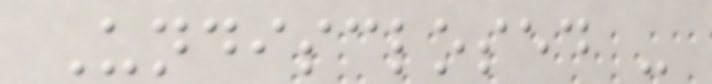Undisclosed -
